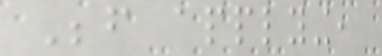Before applying,
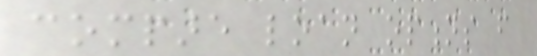compare loan options from
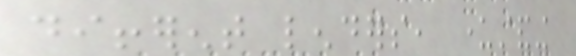different lenders, understanding
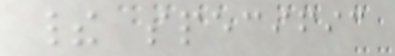their specific
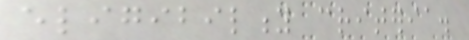eligibility criteria.
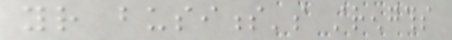your business's strengths
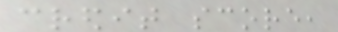credit score,
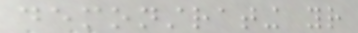demonstrating your
